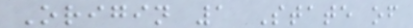Origin 1 State of
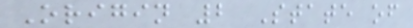Origin 2 State of
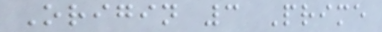Origin 3 Prime
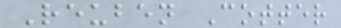Reuben Cotter
